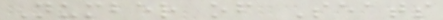Number of Seats
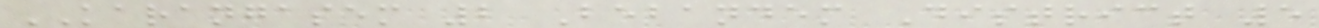KARANGASEM 2 Bebandem District 5
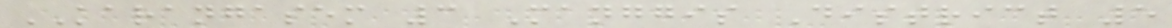KARANGASEM 3 Manggis District 5
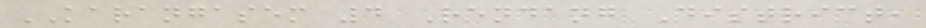KARANGASEM 4 Rendang District,
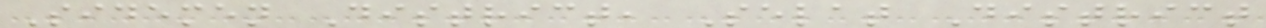Sidemen District, Selat District
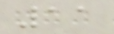11
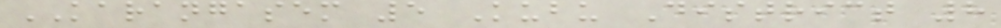KARANGASEM 5 Kubu District 8
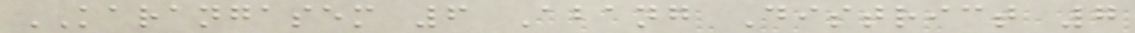KARANGASEM 6 Abang District 7
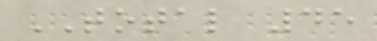TOTAL 45
